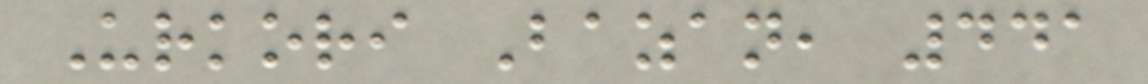Urkori Bazan, 441
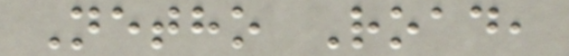Netho Road,
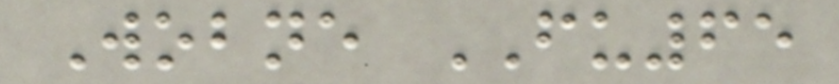Wobne FU65
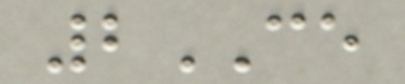2CE
